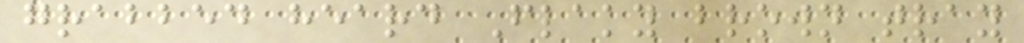grabbed heard Flaky brown tray
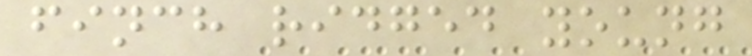finch ridged young
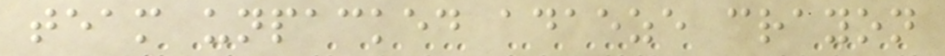team unpacked adaeze crayon
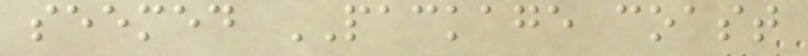seemed PACKAGE coast
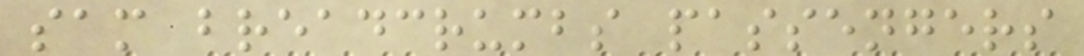sam breadcrumbs passengers
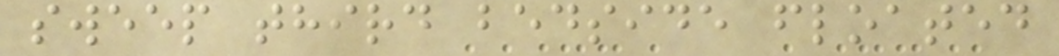sweep third bedside floated
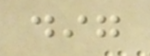dig
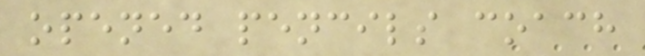opened pencils coach
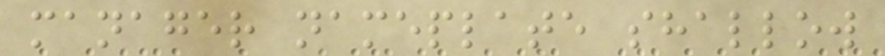manager nameplate shallow
